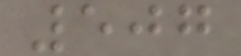507
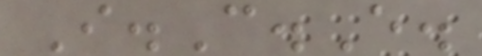I.C.E.
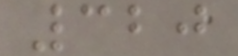320
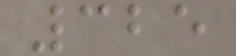325
